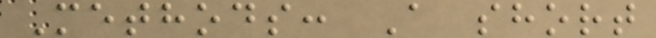Methods: A short
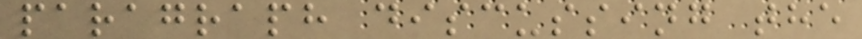paragraph discussing the
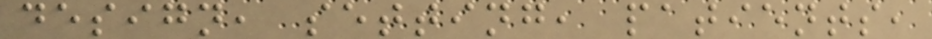design, setting, patients,
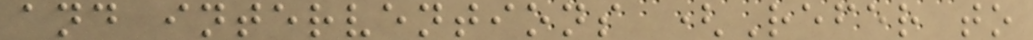and interventions (Refer to
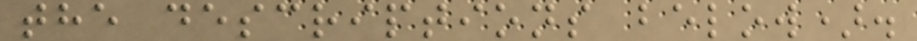the descriptions below).
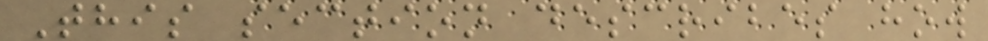This section describes how
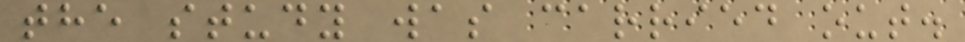the study was carried out.
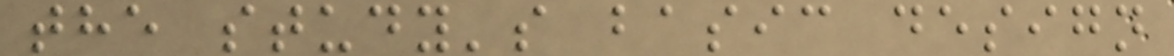the study's basic design
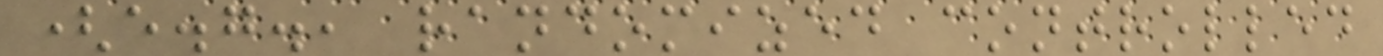(e.g., randomized controlled
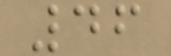46
